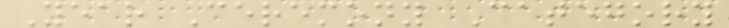Year Ceremony Category
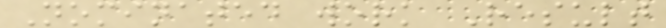Nominated work Result
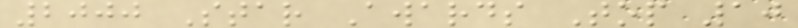2000 Star Awards Top 10
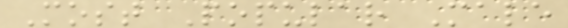Most Popular Male
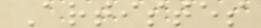Artistes
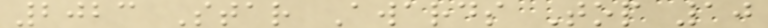2023 Star Awards Top 10
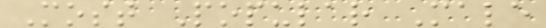Most Popular Male
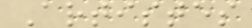Artistes
